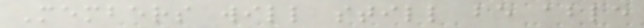Members will still be able
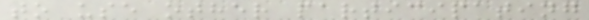to use other participating
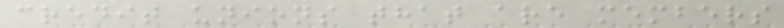credit unions that are members
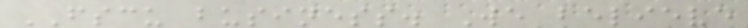FSCU business. We believe
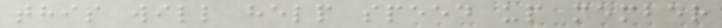this will help speed up member
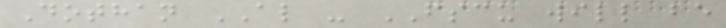Dothan AL - FSCU will be
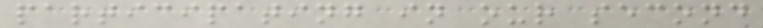participating in our second
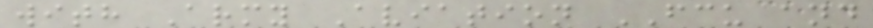with Army Aviation FCU and
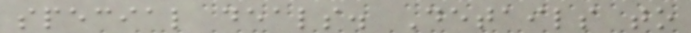special deals. Details to
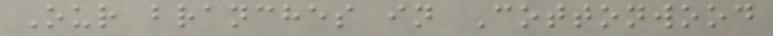Our branches in Cottonwood
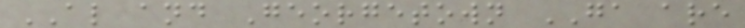AL and Georgetown GA are
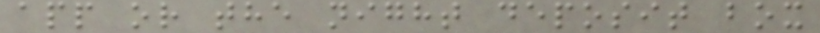app or the night deposit box
